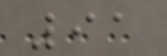91
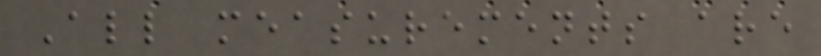All measurements are
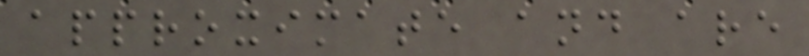approximate and are
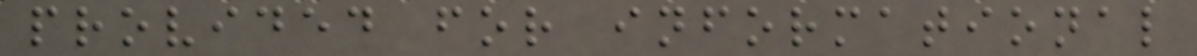provided for informational
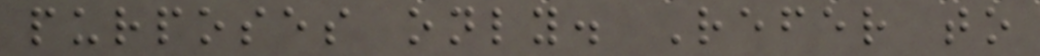purposes only. Refer to
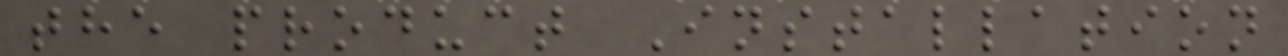the product Installation
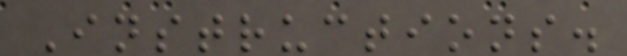Instructions.
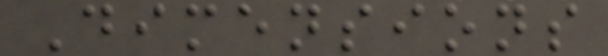Dimensions
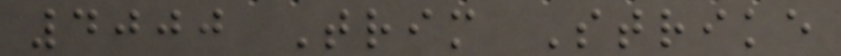4000 Trim Strike
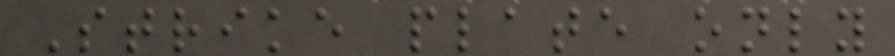Strike plate only
